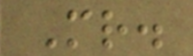Mr.
